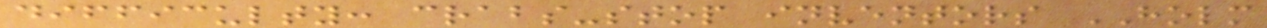difficulty: crabs-stop inventors HOLM
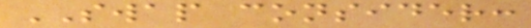SWAP consider:
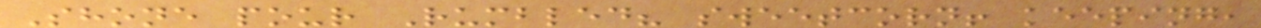Shone pour Rumbled? sweetcorn! keeping,
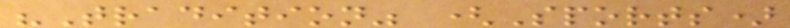"Tradition" (Sports)
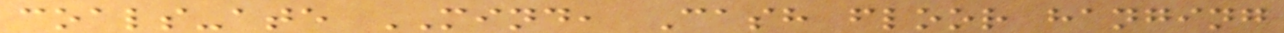coals-ate MIND, Cash floor hanging
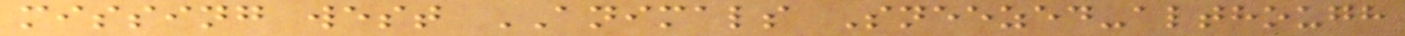missing west ANIMALS Sneezed-although
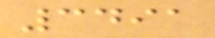3491
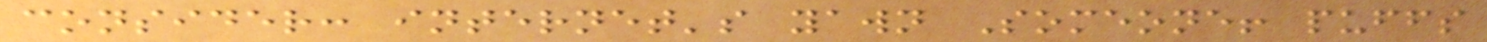consider: internet's yawn Someone! puffs
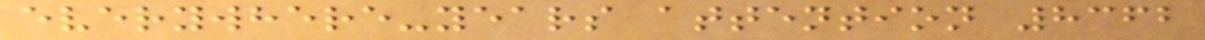everywhere-years attention 8362
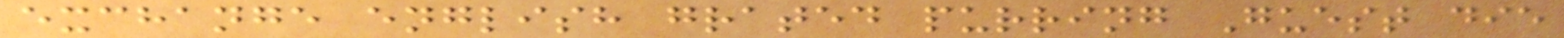exchange english grated purring Guest die
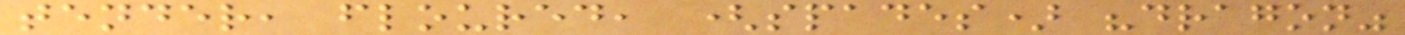tender, floured, (spades) "dragon"
